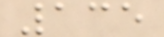135
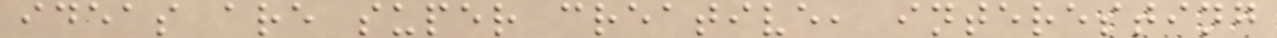ideas are super creative, interesting
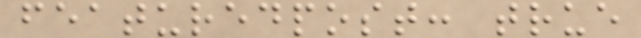featuredpost: true
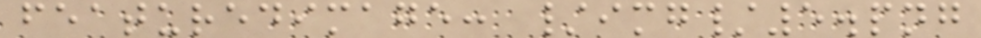featuredimage: /img/5.png
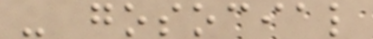- gosocial
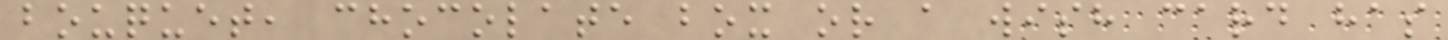bouquet, chocolate box or a wish card has
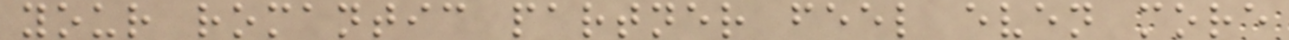your romantic partner feel even more
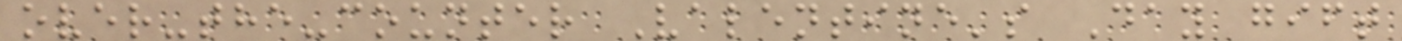over-the-counter Valentine's Day gift
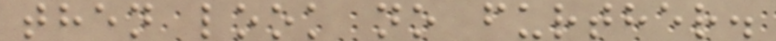then look no further.
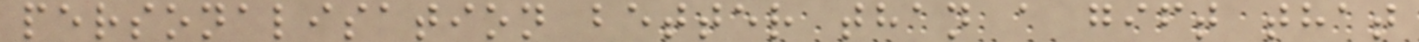personalisation better than a gift that
